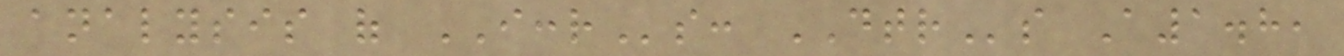analysis of ICCRs: DTRs A1.8,
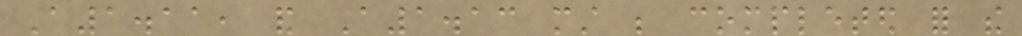A1.11, and A1.13 must be completed for the
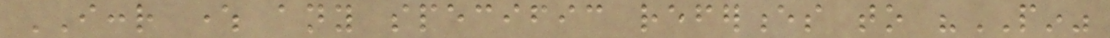ICCR where any specific references to "PIN"
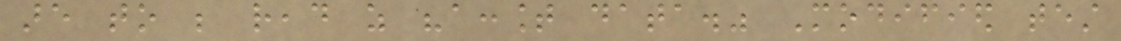are to be read as "account data." Modified test
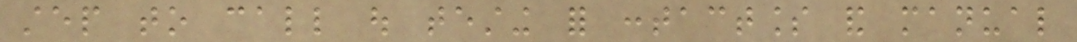step to call out testing for contactless and manual
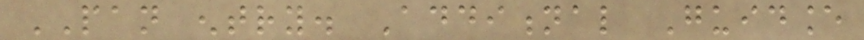PAN entry. Additional Guidance
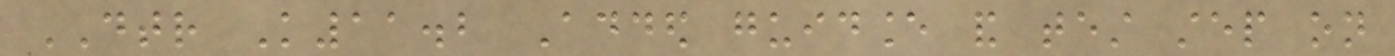DTR K11.2 Added guidance and test step on
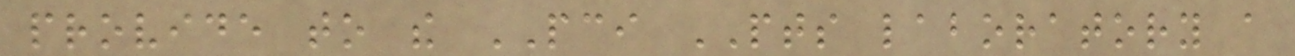provide to the PCI PTS laboratory a
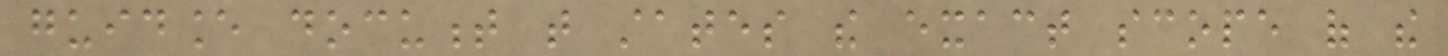guidance document that states the exact scope of the
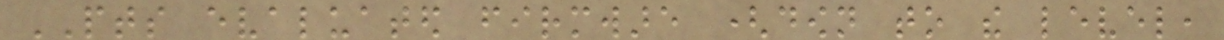PTS evaluated firmware (down to the level,
